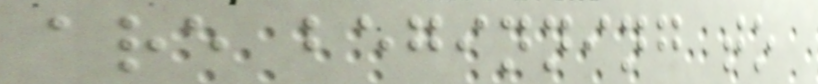are beginning to
